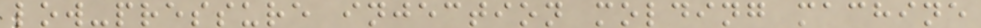low-pressure injection molding machine
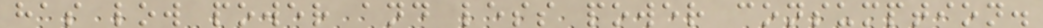has low power and less power consumption.
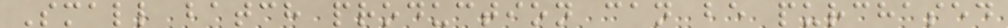Small batch production can be purchased
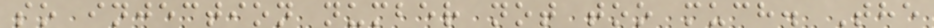so injection number not too much. The
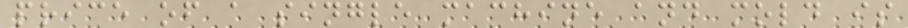price of a single machine and mold is
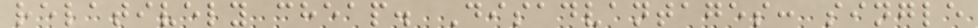relatively cheap. Disadvantages: single
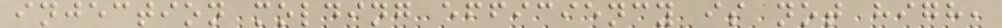injection molding efficiency is not high,
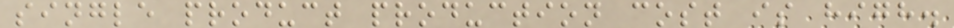single product production cost is high.
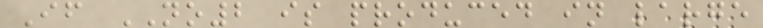If NO2 is produced in large
